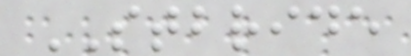STBRIDE
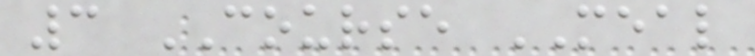3 COURSE MEAL
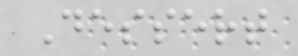Dessert
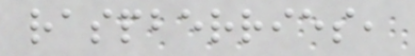raspberries,
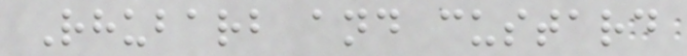Rhubarb and custard
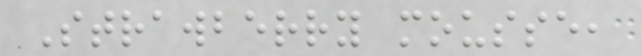Strawberry mousse,
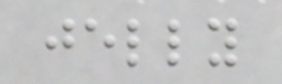jelly
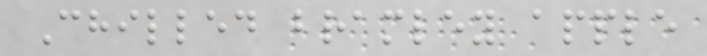Chilled bramley apple
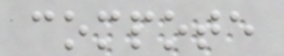compote
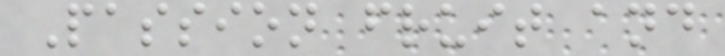Passion fruit and
